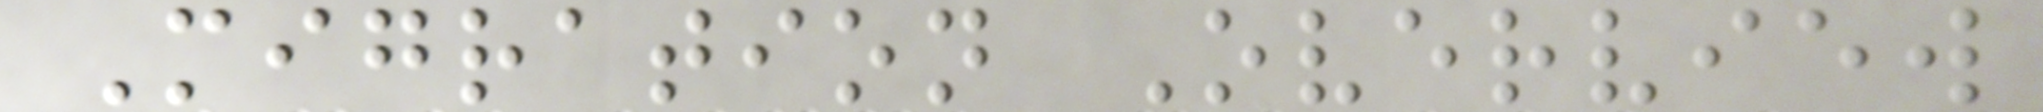Migration Overview
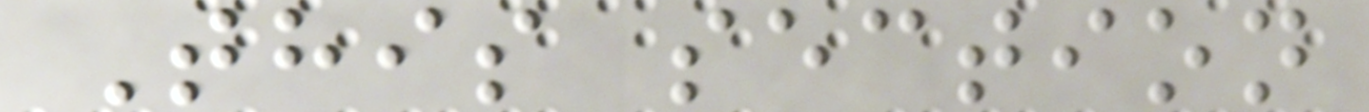This section
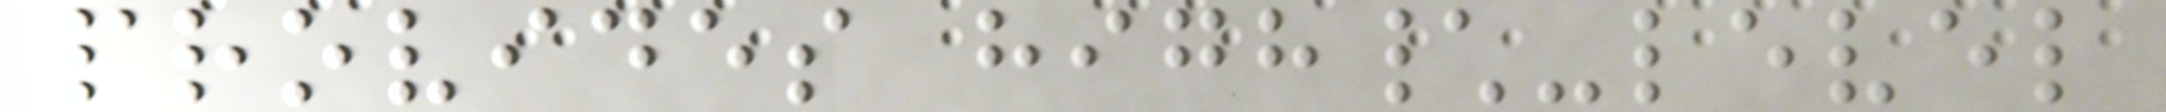provides high\-level
